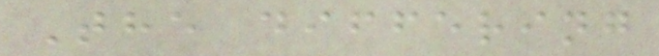The differing
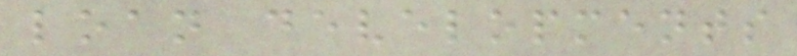loan developments
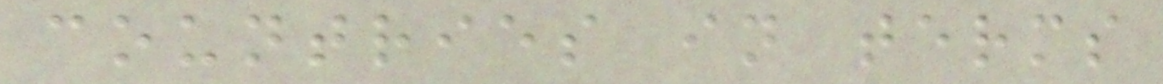countries in terms
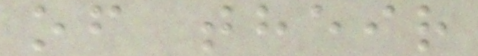of their
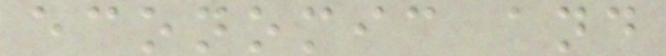economic and
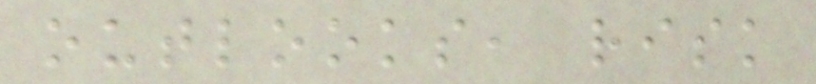outlooks, risk
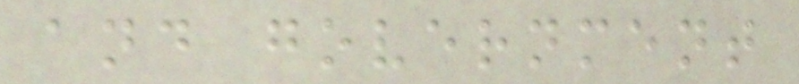and government
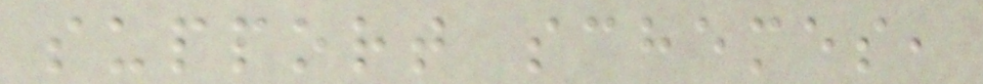support schemes,
